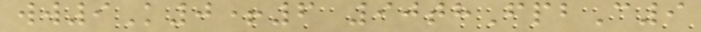ww9K0+6 90thFpbC9
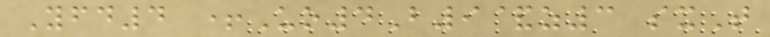Yfd4 +Uo4B9&z3 sxT
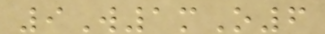9W1mO6
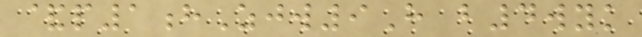&p1hZjw9H b4wyk
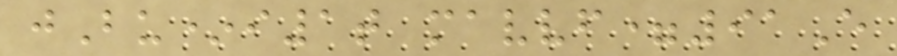jBu*i1t mavvf=91E
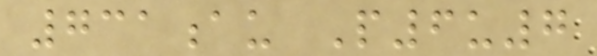731au P6u7
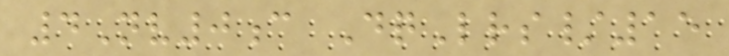4Nv0c DqLrs/15
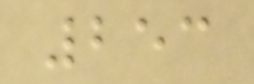253
